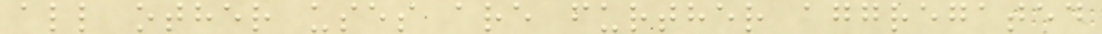all other uses are further aggregated
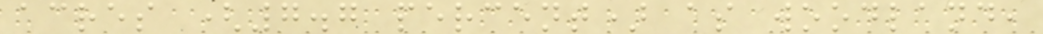acres (7.7 percent) as woodland,
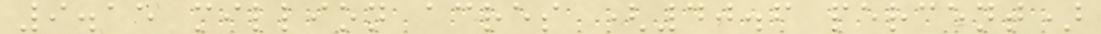9.15 million acres (40.6 percent)
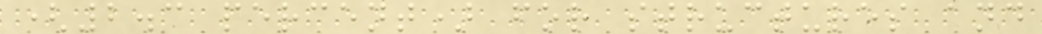(2.3 percent) for structures and
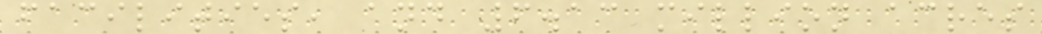facilities, and 6.13 million acres
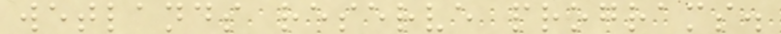wetlands reserve programs.
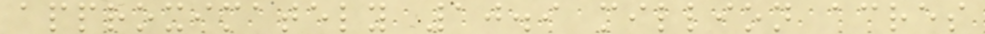approximately 10.9 million acres
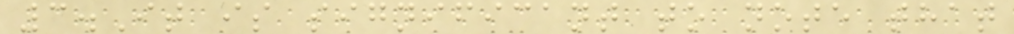3.It is significant to note that
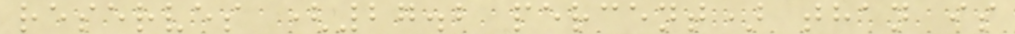reserves (27.2 percent) than is
